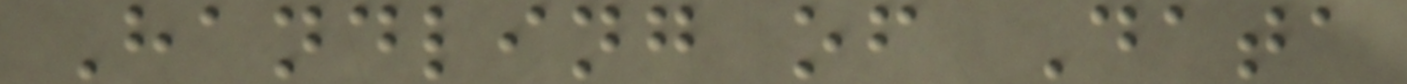Handling of Data
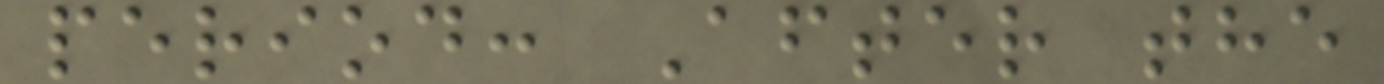period: After the
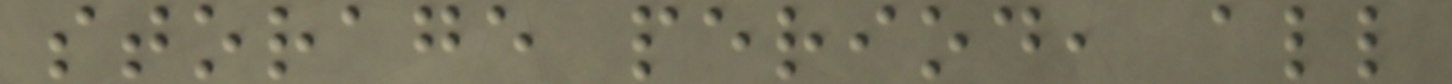storage period, all
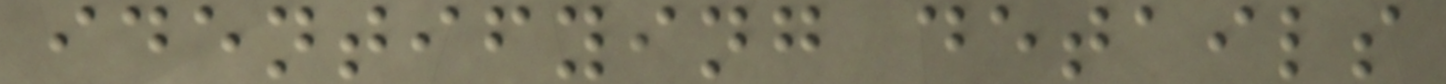identifying details
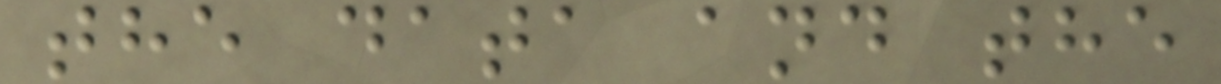the data and the
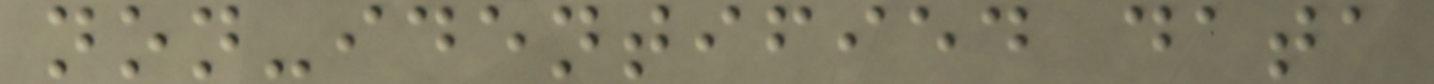non-identified data
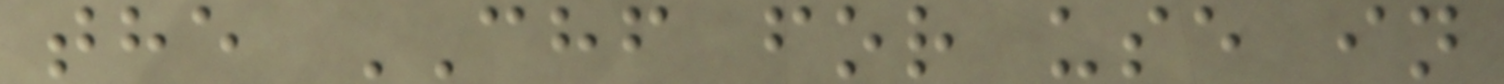the CHF for use in
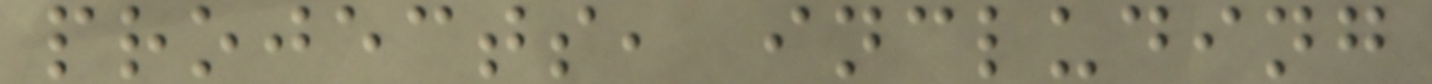projects, including
